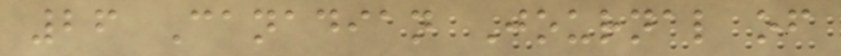26 Canadian Journal of
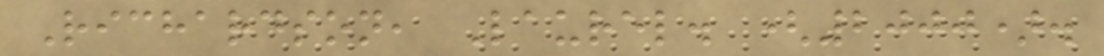Richardson, Laurel. (2000).
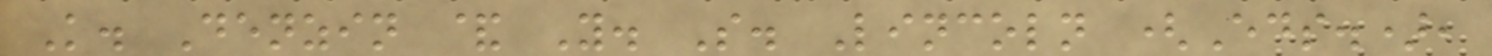K. Denzin & Y. S. Lincoln (Eds.),
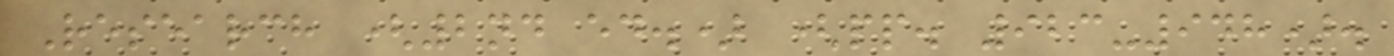Research (2nd ed.) (pp. 923-948).
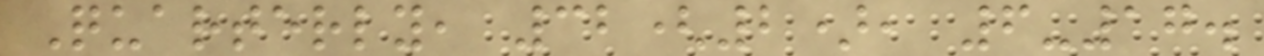Quarterly, 32(2), 6-17.
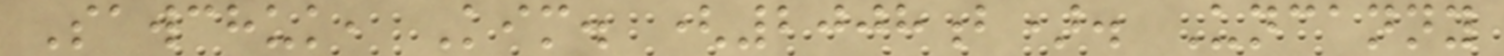Sawchuk, Kim. (2008b). Uncanny
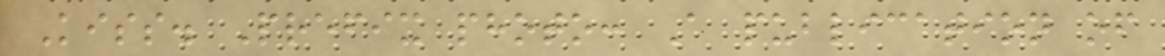Kiss. Prefix photo: A publication of
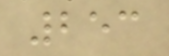253
